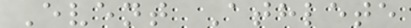Event Athlete
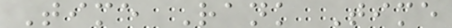Time Rank Time
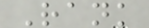Rank
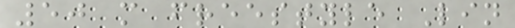50 m freestyle Lin
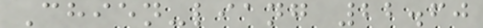Chien-liang 22.60
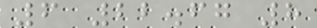6 22.67 8
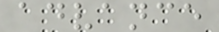advance
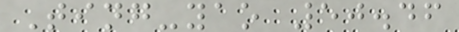Ting-yao 50.46
